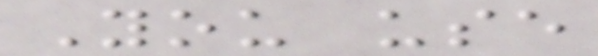You use
